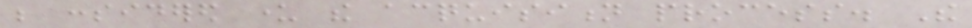be considered under the acquisition process. The
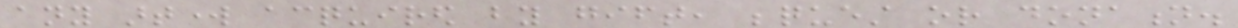any artwork acquired by gift, bequest or donation.
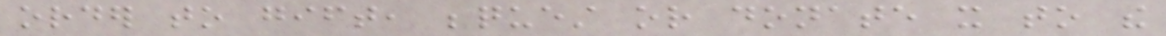order to gift, bequest or donate it to the
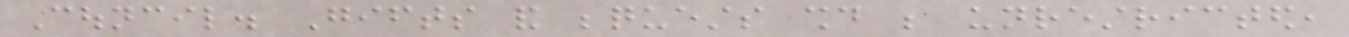Council. Gifts and bequests should be unrestricted,
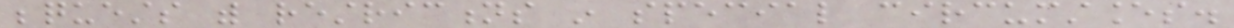bequests with restrictions in special circumstances.
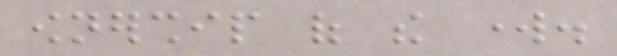ownership of the work.
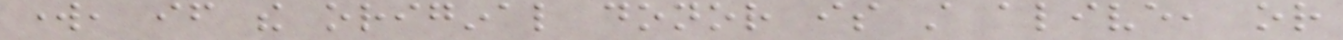work, if the original donor is still alive, or
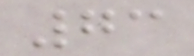73
